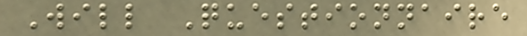Will Questionnaire
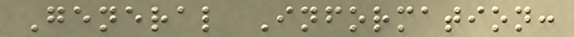General Information:
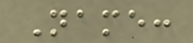Name:
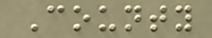County
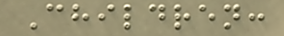Children:
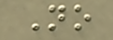No
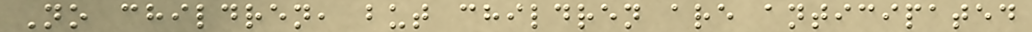No children, but children are anticipated
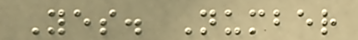Yes. Number
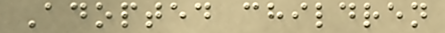Adopted children
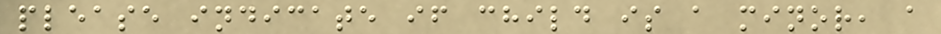please indicate if child is a minor, a
